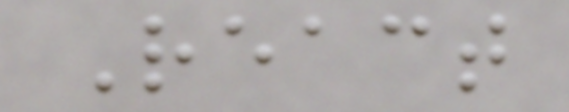React
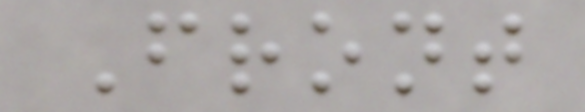Front
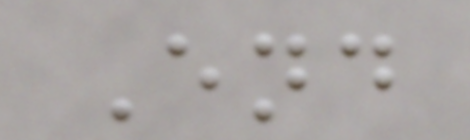End
